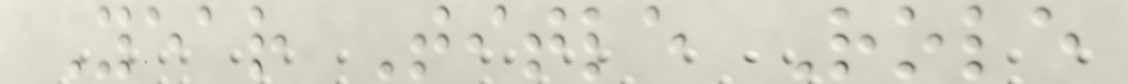Year Title Role
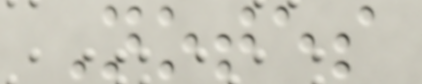Notes
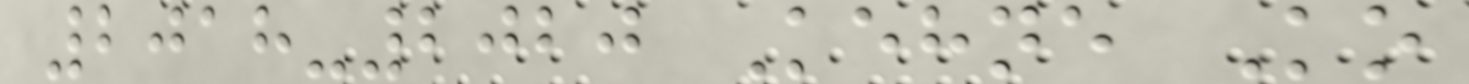2018-2020 Kehne Ko
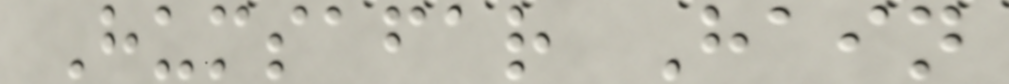Humsafar Hain
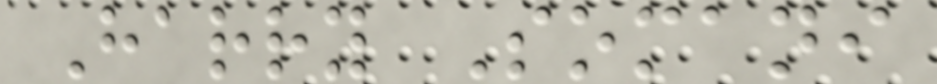Harry Somani
